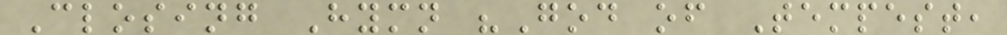Closing Hymn "God of Tempest,
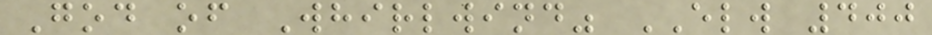God of Whirlwind" ELW 400
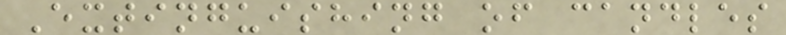Extinguishing of candles
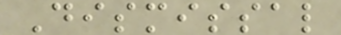Dismissal
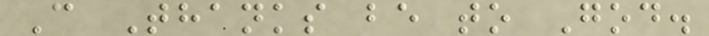C Thanks be to God.
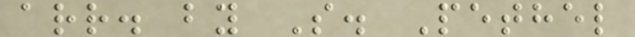arr. by S. Pethel
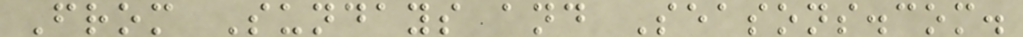From Sundays and Seasons.com.
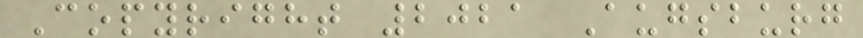Copyright 2021 Augsburg
